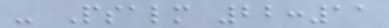- Psalm 22:11
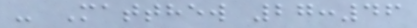- Matthew 27:46
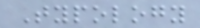Typology
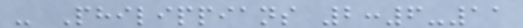- Philippians 2:6-11
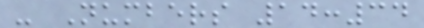- Numbers 14:34
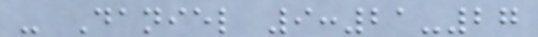- Daniel 9:21-27
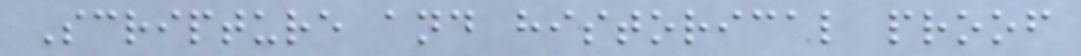Scripture and historical proof
